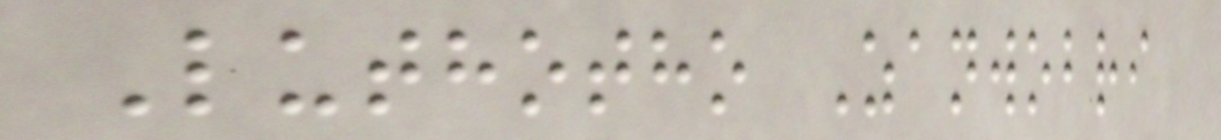Luthotho Zanwobri
